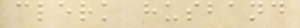clerk husband
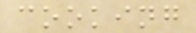cooking
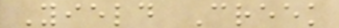Yield Creek
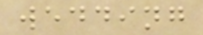wedding
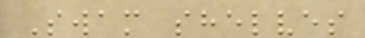Swam shelves
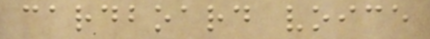cardboard voice
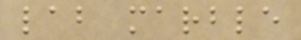lab marble
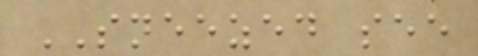SNEEZED see
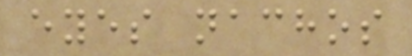eyes nachos
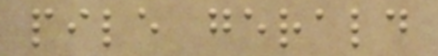pile gerald
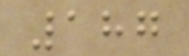187
